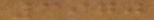3970
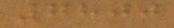7800
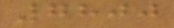7800
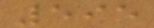595
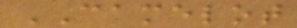CAMELOT
